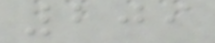209
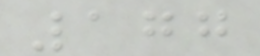177
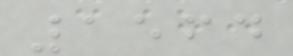1564
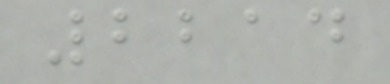2214
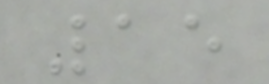15
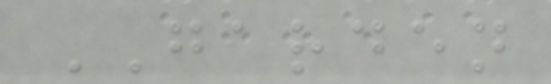GARDEN
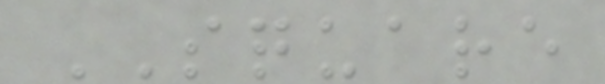SQUARE
